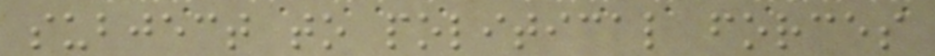subject to political forces
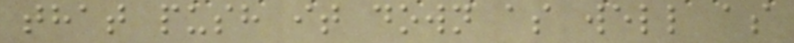that push it down as well as
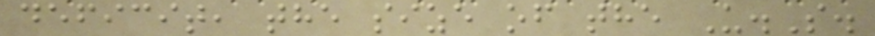deficit, the size of the U.S.
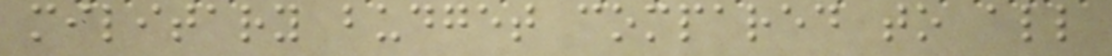military budget compared to all
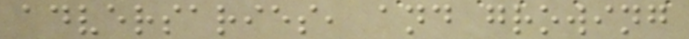adversaries, and growing
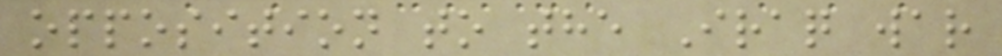opposition to the Iraq war
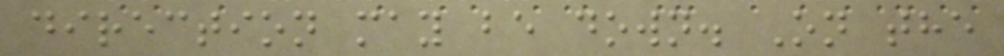direction may be down. On the
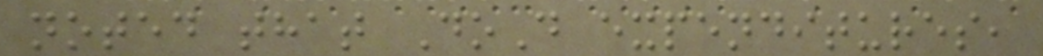noted that DoD expenditures,
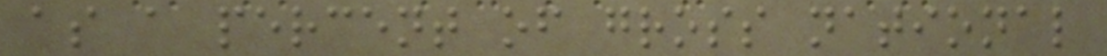as a percent of gross national
